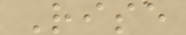Rise
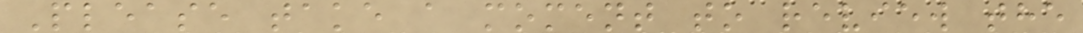Please take a moment to review the
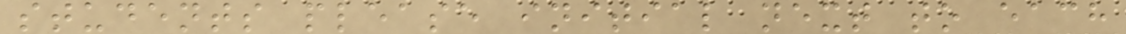students please initial next to each
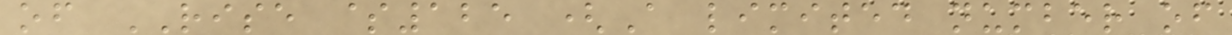of RISE $125 (A limited number of
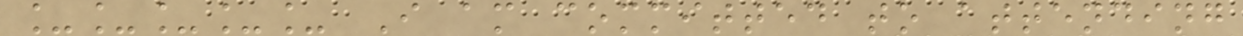_____ I am committed to attending
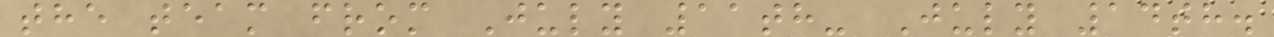the team from July 11th- July 14th.
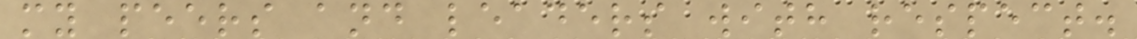my peers and leaders with respect.
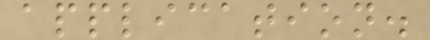application.
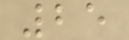25
